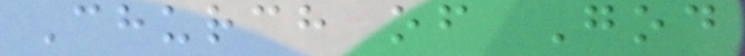Church of God
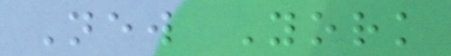New York
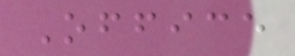Office
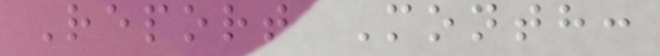Report Month:
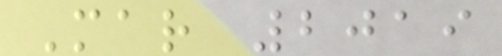Mar 2019
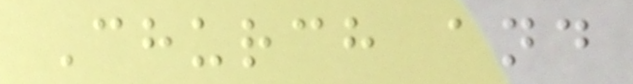Church and
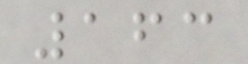163
